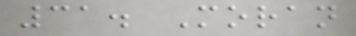31. Moran
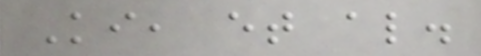Ki, et al.
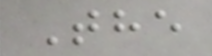The
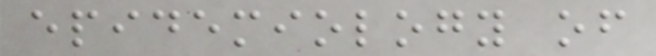epidemiology of
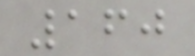160
